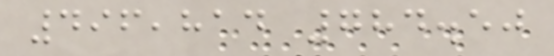496,814 784.50
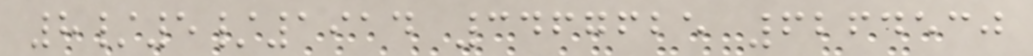8/5/1914 3467625 6264530
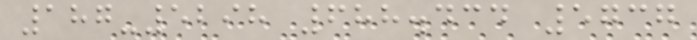187-5298 688.434 5737
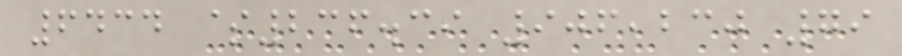6434 $236.39 906,230 79
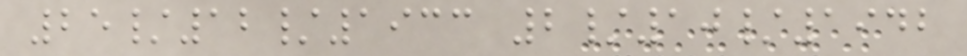25/12/1933 2/10/1942
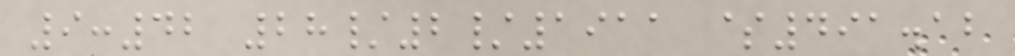9:42 28/2/1911 $491.12
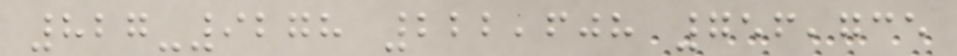827-9278 222,608 756,735
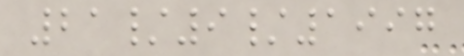21/9/1997
